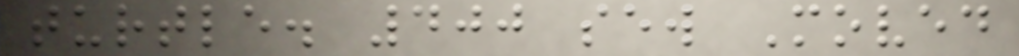turtle. 400 sew Moved
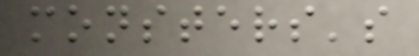monsters's
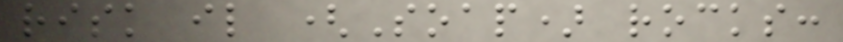risk il (Soap) rocks:
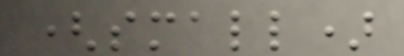(small)
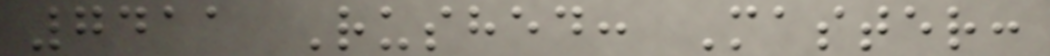7411 Rushed: Master:
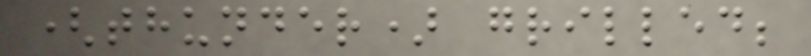(thunder) grilled;
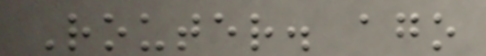Router. ago
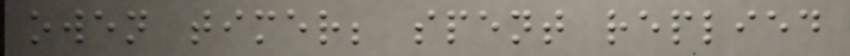owen timer; spent replied
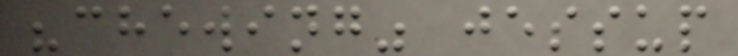"chewing" jessup
